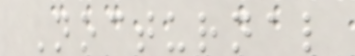Nocturnal
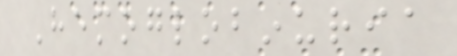Hemoglobinuria
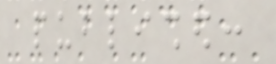published:
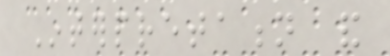Interpretation and
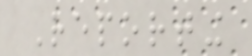Reporting
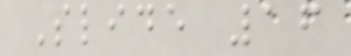Slide 16
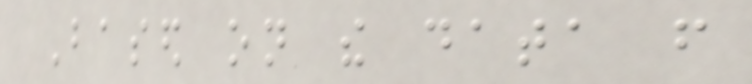Based on the data from
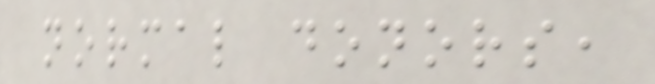normal donors,
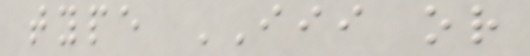type III or
